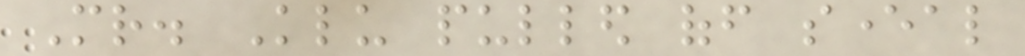Mr. Klu pulled off several
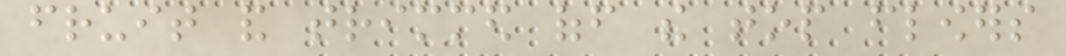fruit and trimmed off the top flowers
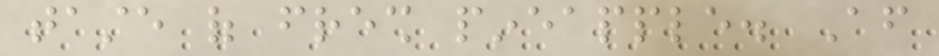taste of fresh pineapple. After
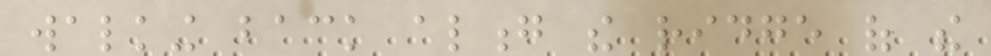walking back along the ridge of the
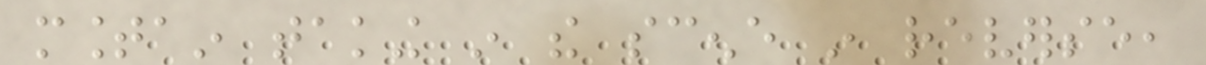mountain taking in the scene in reverse,
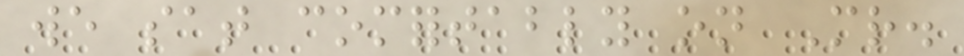we sat comfortably on Mr.
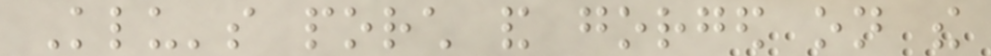Klu's porch and gorged on the
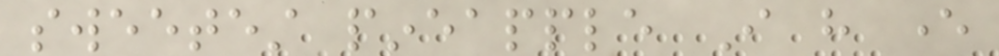sweetest pineapple I have ever
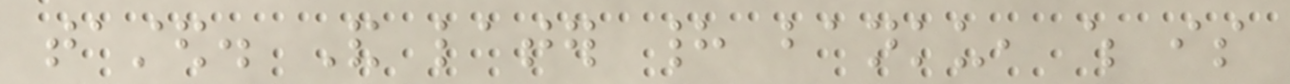tasted. And later had banku, which is
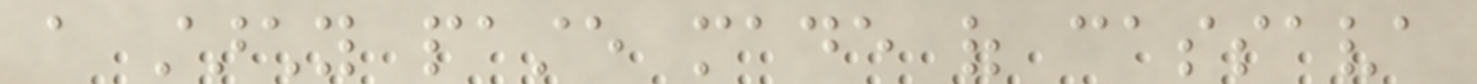a starchy paste made of cassava
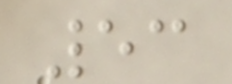53
